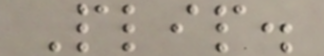Plip.
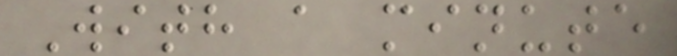With a minute
